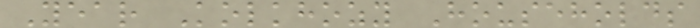Year Kolkhozy Households
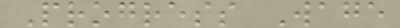Progress Wage
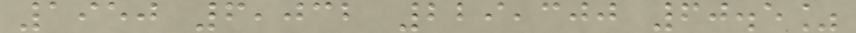1950 6,032 229,300 60.5%
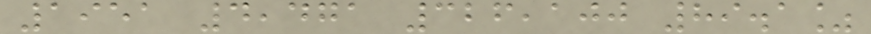1951 4,471 326,100 89.1%
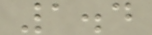1.4
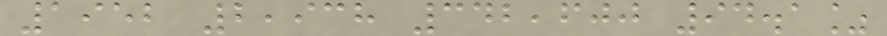1952 2,938 342,600 94.1%
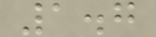1.7
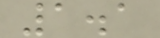1.1
